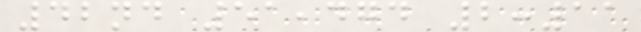42nd 51,474 2:11
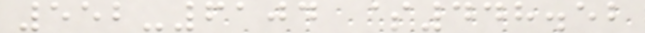552-6104 $448.52
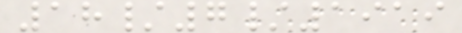18/7/1919
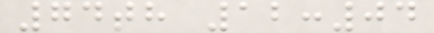74th 12:04
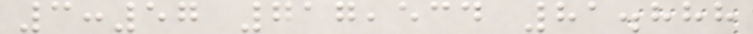3:57 717,534 81.888
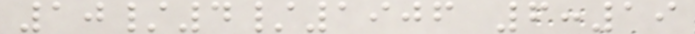10/4/1906 6:19
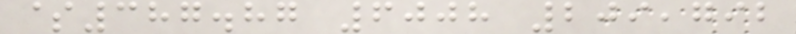$387.87 6008 209,792
